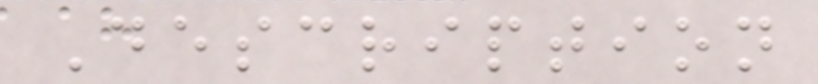Description
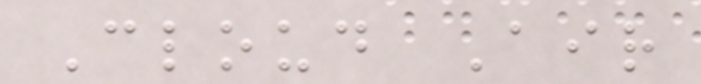Cloud Air
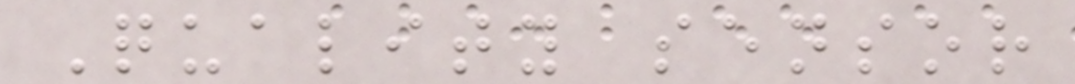Quality sensor
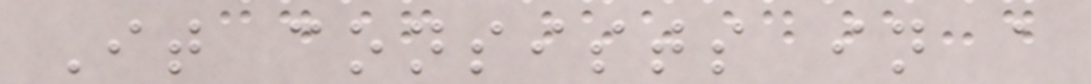It consists in a
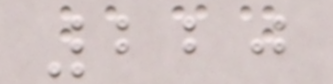220
